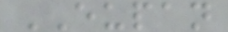EUPAN
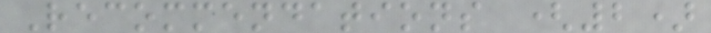Recommendations (2)
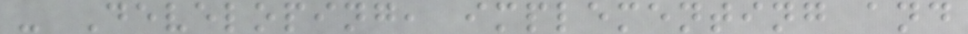- Developing, implementing and
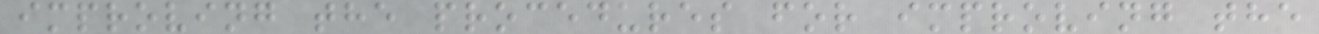improving the procedures for improving the
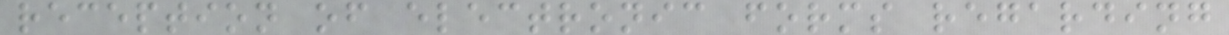reception of electronic forms regarding
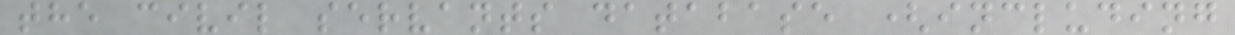the civil servants database (including
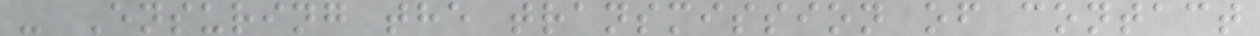- Ensuring the transmission of contact
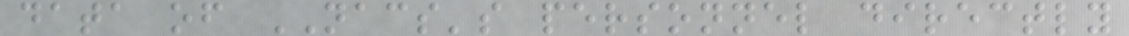data of NACS's personnel directly
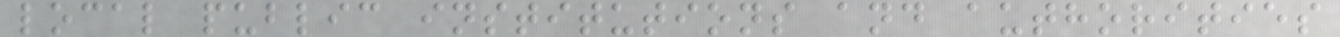local public institutions and authorities
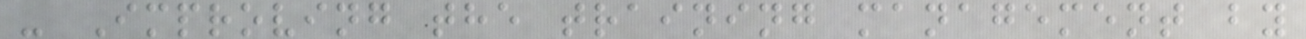- Improving the training management by
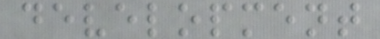development
